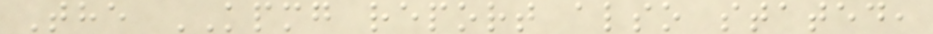The KPMG report also stated,
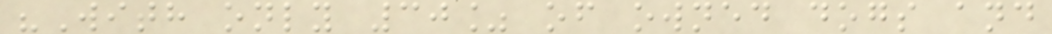"With only 30% of owned dogs and
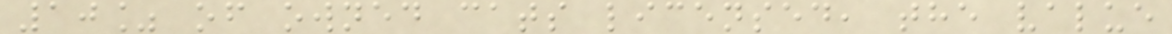10% of owned cats licensed, the value
